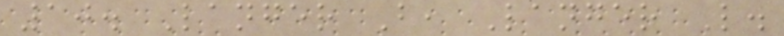10. Langer B, Langer L.
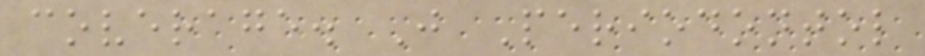coverage. J Periodontol
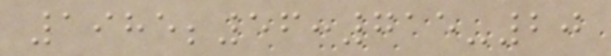1985;56:715-20
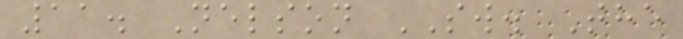11. Nelson SW. The
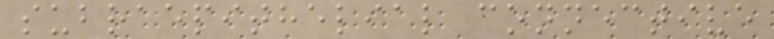subraepithelial connective
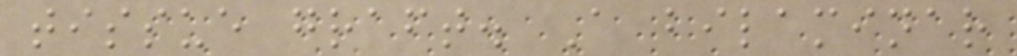tissue graft. A bilaminar
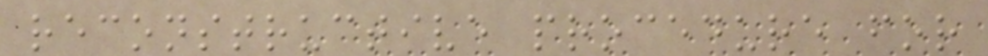reconstructive procedure for
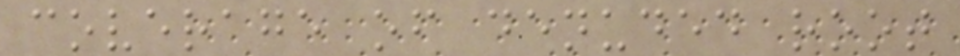coverage of denuded root
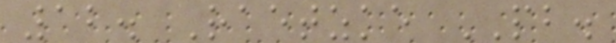12. Raetzke PB.
